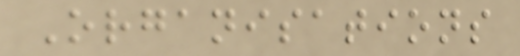Organisations
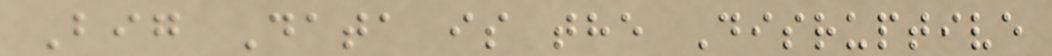Big Data is the Disruptive
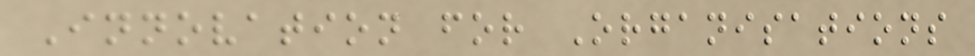Innovation for Organisations
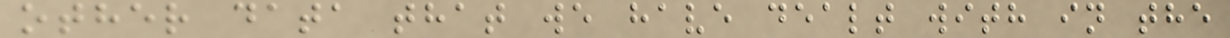other data that we have dealt with in the
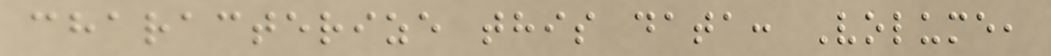characterize this data: Volume,
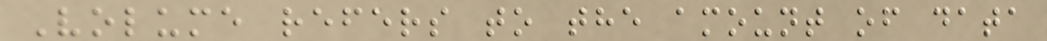Volume refers to the amount of data
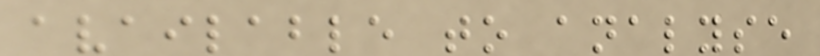available to analyse
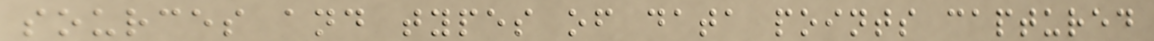sources and types of data points captured
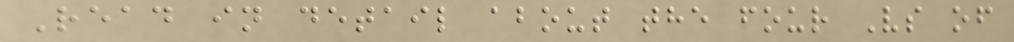Read in detail about the four Vs of
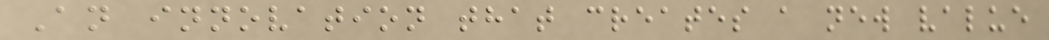An innovation that creates a new value
